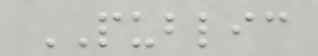PUBLIC
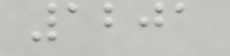1201
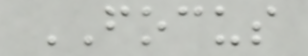FOCUS
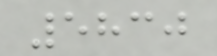5830
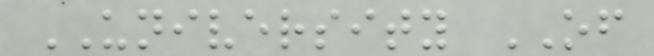UNIVERSITY OF
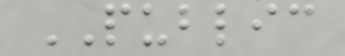PUBLIC
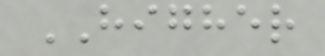HIGHER
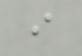i
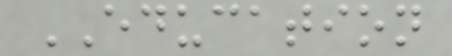EDUCATION
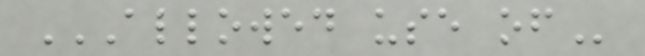ALLOWED USE OF
